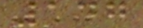147
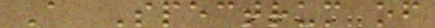A Spectrum of
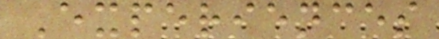Experiences
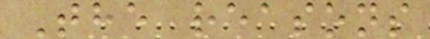The reasons
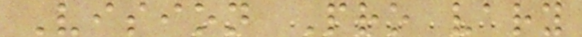Vision Pro vary
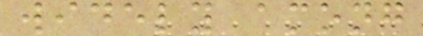widely among
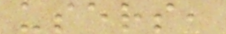users,
